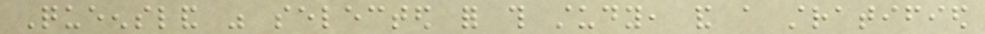Queensland was selected for this study, and a stratified
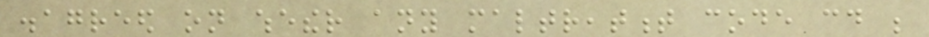disagreed on whether any maltreatment code could be
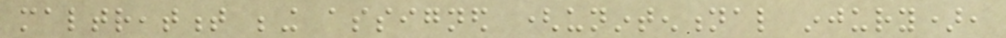maltreatment being assigned (unintentional injury),
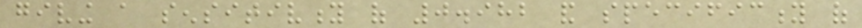giving a sensitivity of 0.982 and specificity of
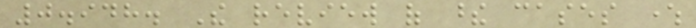0.948. The review of these cases where
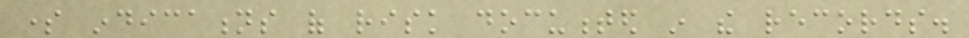some indications of risk documented in the records.
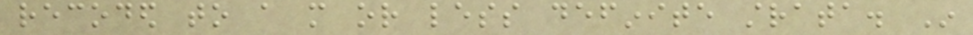recoded to a more or less definite strata. In
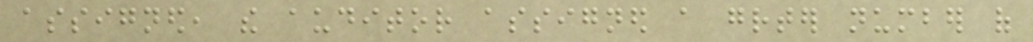assigned, the auditor assigned a greater number of
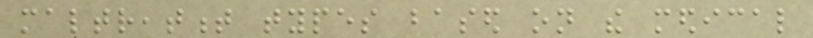maltreatment types based on the medical
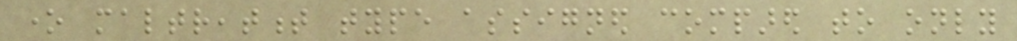one maltreatment type assigned compared to only
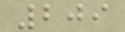209
